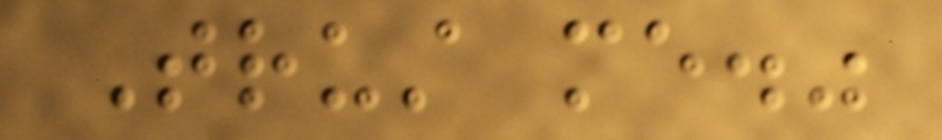Trust me."
